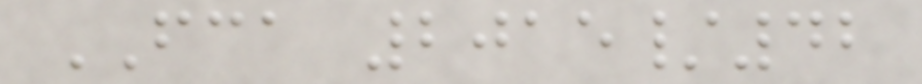FCA 2015/42
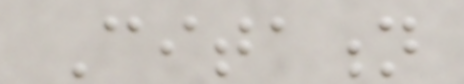Citation
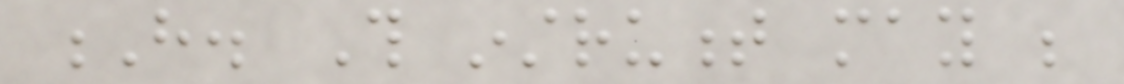H. This instrument may be
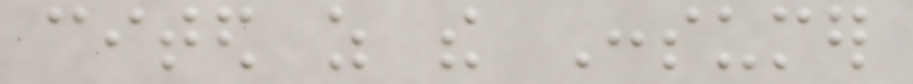cited as the Consumer
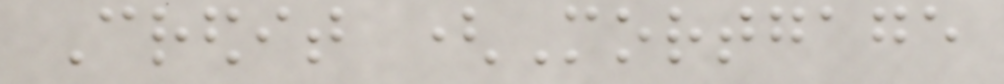Credit (Mortgage
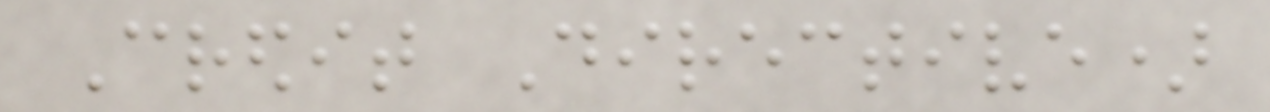Credit Directive)
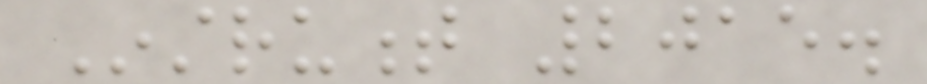Instrument 2015.
